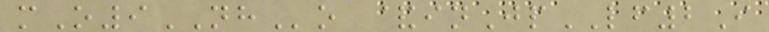mO9NHo &inJpLF2I
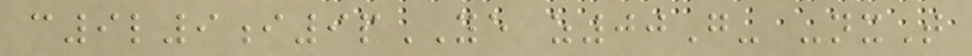c9l9i9pYE z00G- -nxT
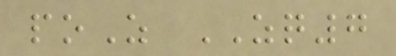poZ ZQ7
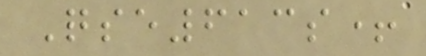Qse613s+
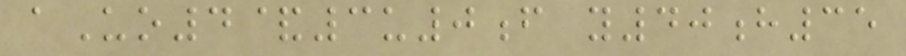aUo4&3u0f y40h35
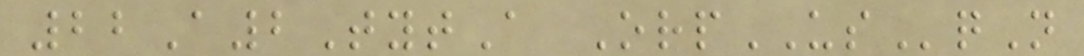22A2TytA OrpUSqN
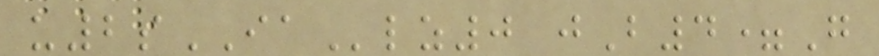u2sIAlz0 jB4=G
